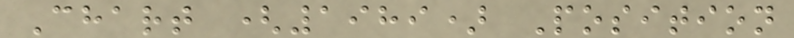Chart (1989) Position
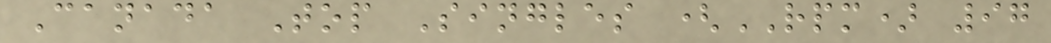Canada Top Singles (RPM) 97
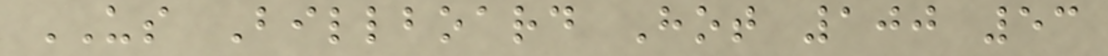US Billboard Hot 100 53
